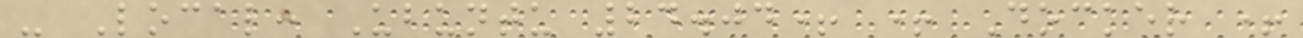- Local: Ubuntu 24.04+ + Docker +
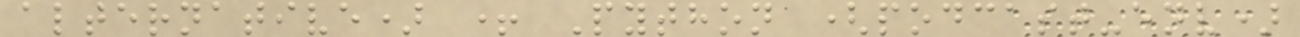alternative) + Python (podcast-env)
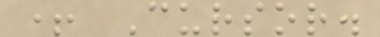+ Cursor.
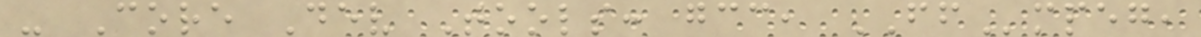- Core Dev Tools: gcc, FFmpeg,
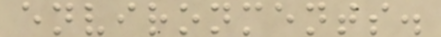environments.
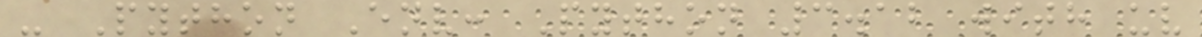- Python Env: Python 3.12 with uv
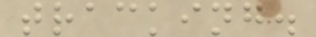tracking.
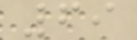69
